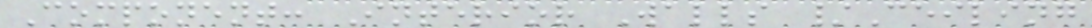Component: Interior Walls /Ceiling
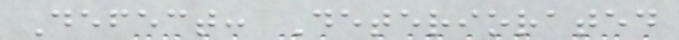Defect: Deteriorated
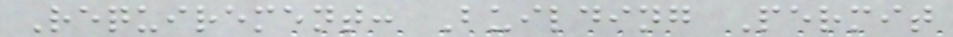Requirement: Building Permit
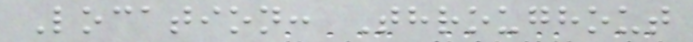Location: Throughout
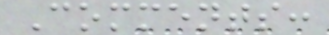Comments:
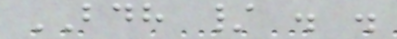BDH / . .
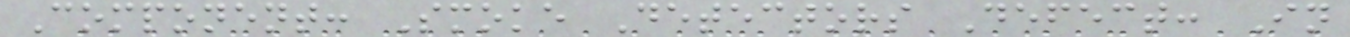Component: Smoke Detectors Defect: In
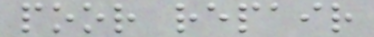poor repair
